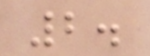2.
